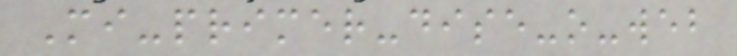Mi-primer-dise-o-web
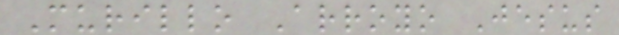Murillo Arroyo Jesus
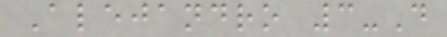Alejandro 3-D
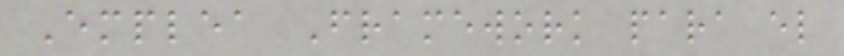Emplea Framework para el
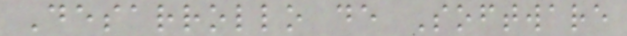Desarrollo de Software
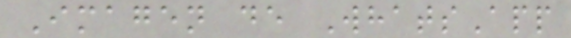Imagen de WhatsApp
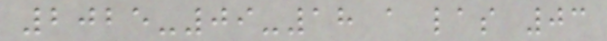2025-09-18 a las 03
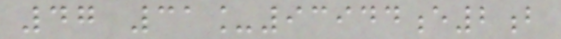47 31_93944e2b
